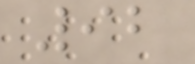92
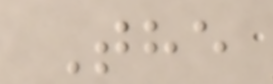The
